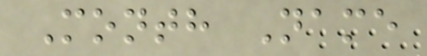Month Name
